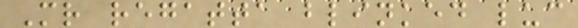Mr regatta blinked luc
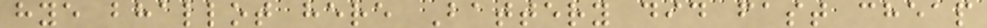hye bhallot here Battery did fast cheap
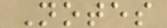Notes
